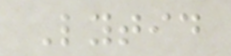Lytid
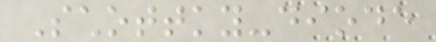Schottky-diode
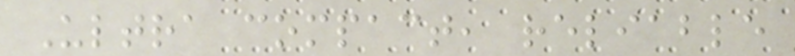Ultra compact, reliable
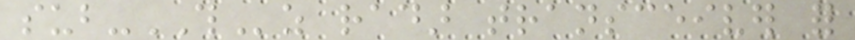sub-THz radar transceiver for
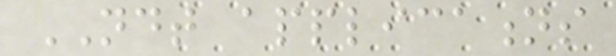NDT applications
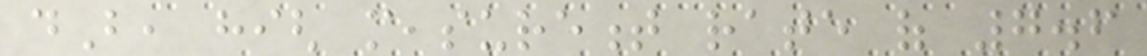dB, high measurement rate of 7.6
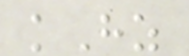kHz
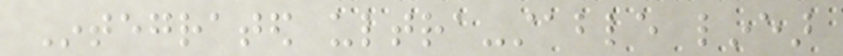Integrated ultra-stable linear
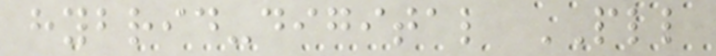hybrid-digital PLL
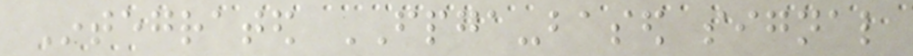Integrated FPGA-based signal
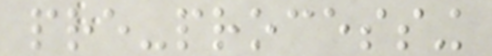pre-processing
